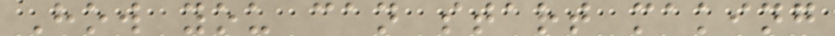How you can start making
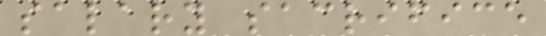salary sacrifice
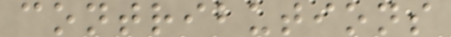contributions
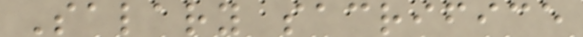Salary sacrifice
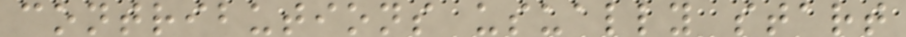contributions usually start
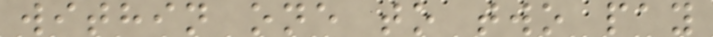within one to two pay
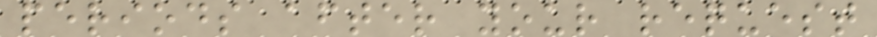periods after your request
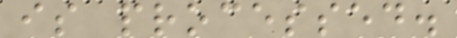is processed.
